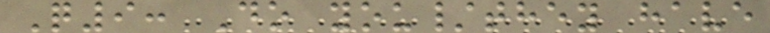Q9: Do you/they have
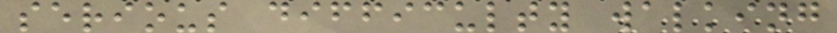serious difficulty walking
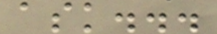ask...
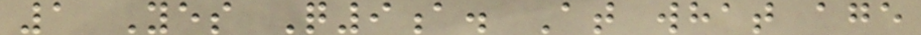1 Yes Q9a. At what age
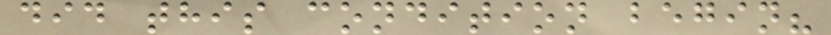did this condition begin?
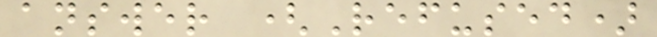answer (Refused)
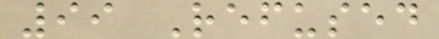99 Refused
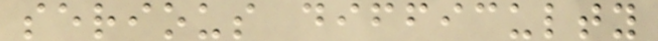serious difficulty
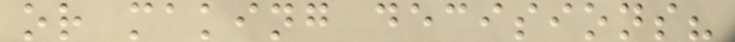or making decisions?
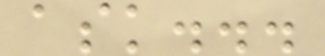ask...
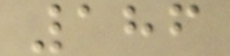186
